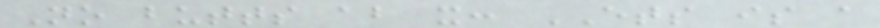No butts about it: ETS is a
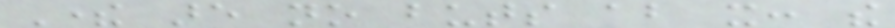There are no buts about it: the
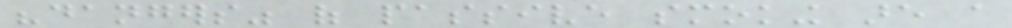"dangers" of passive smoking are a
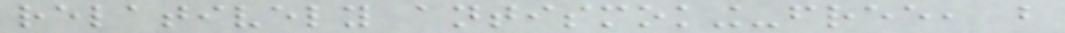relatively antismoking-free, but
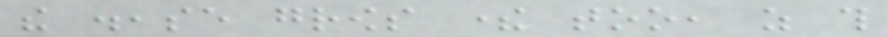the disease grows there too, as this
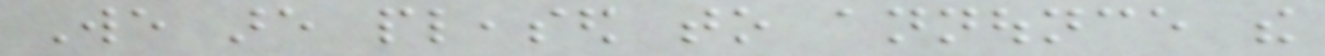We are pleased to announce the
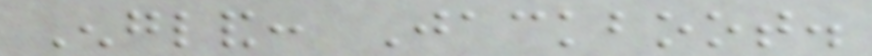England: Jackboot.
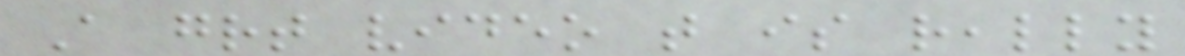A great video that is really
